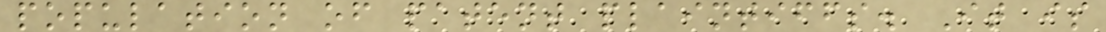population of patent plaintiffs. It is
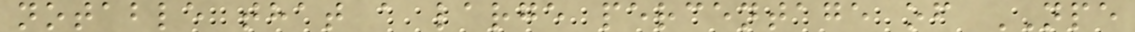notable that a large percentage of NPE
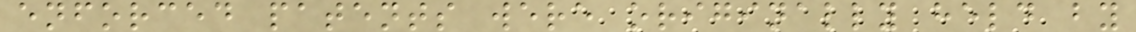enforced patents were originally held by
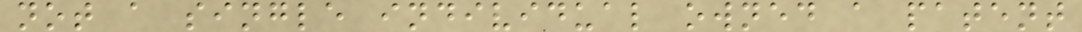not a single individual owned a patent
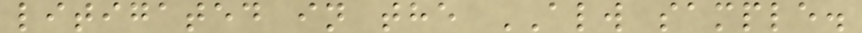litigated in the ALW sample.
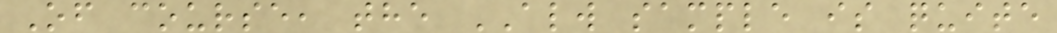Of course, the ALW sample is quite
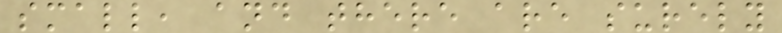small, and there are surely
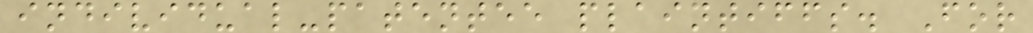individual-patentee plaintiffs. For
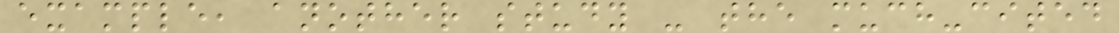example, another study - the much-cited
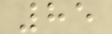85
